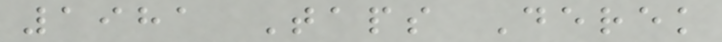1981 Taps Derek
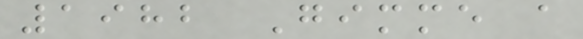1982 Gimme a
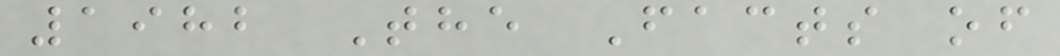1982 The Facts of
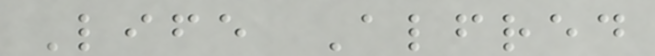Life Alfred
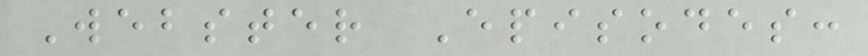Webster Episodes:
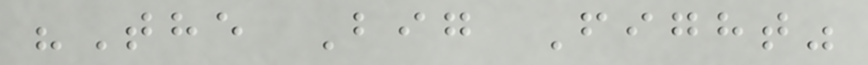"The Big Fight"
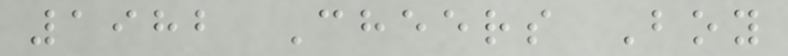1982 Cheers Boy
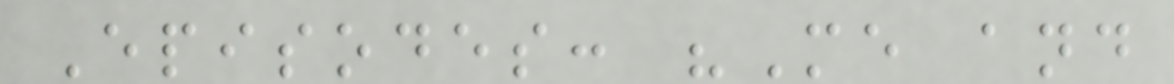Episodes: "Me and
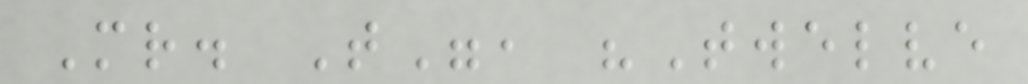Mr. T", "Twelve
